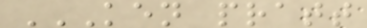KEN PRATT
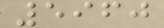5960
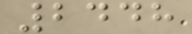2448
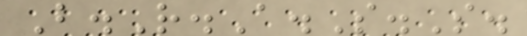B.R.A.S.S.
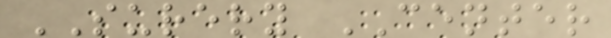SURERY CENTER
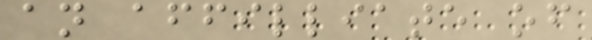an affilliate of
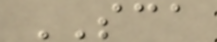SCA
